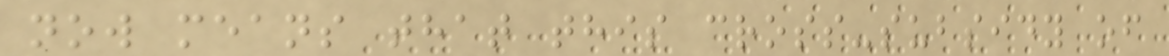now means that this cross-subsidy of
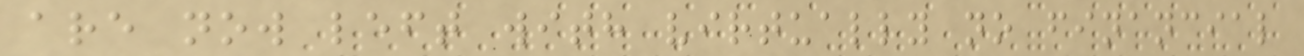are now left with virtually no financial
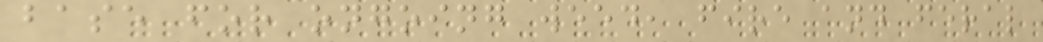base for ongoing weed, fire and feral
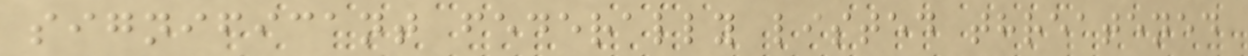significant federally listed threatened
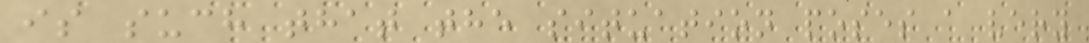is such that the situation poses a very
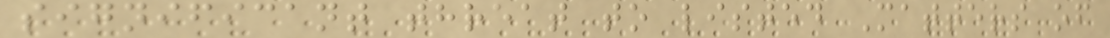significant threat to listed Matters of
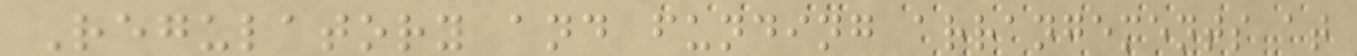Regulatory and funding arrangements at
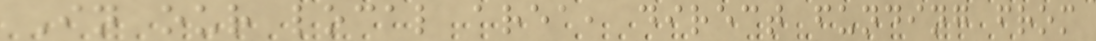In our local area, direct funding from
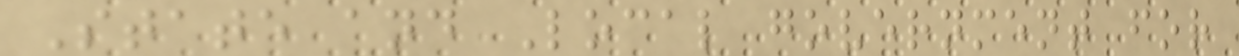State and Local government for
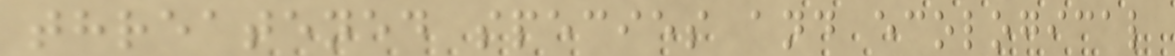threatened species and ecological
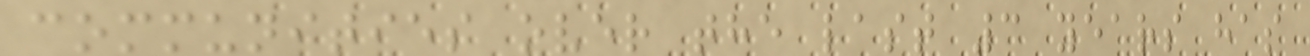communities over the last 3 years has
